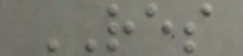RES
